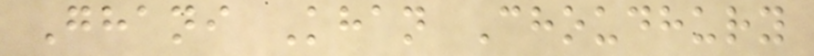Ghani Khan Choudhury
